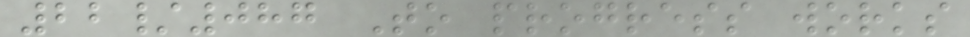22/087 To progress works
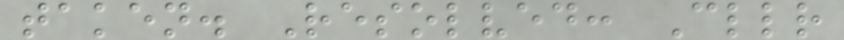taken. Resolved: Cllr
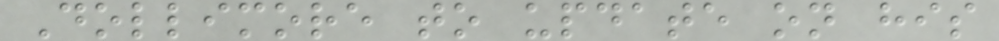Dollimore to update on his
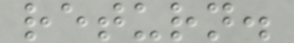return.
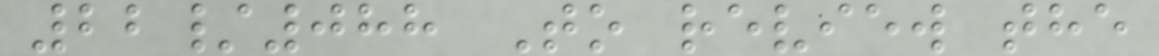22/088 To review the
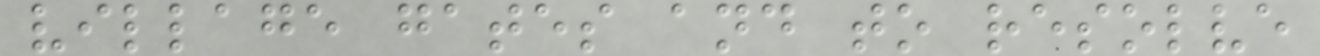village gates and to resolve
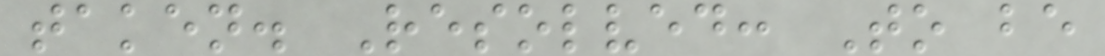taken. Resolved: To be
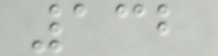132
